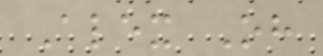Alex Oh
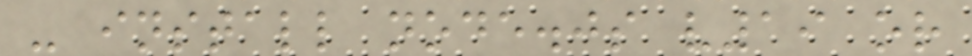- install node.js v19 or
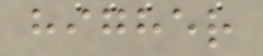higher
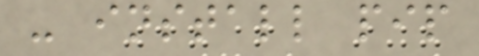- install pip
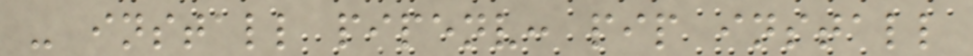- install pipenv: pip install
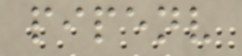pipenv
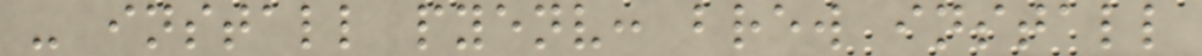- install pyenv: brew install
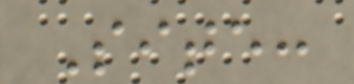Site:
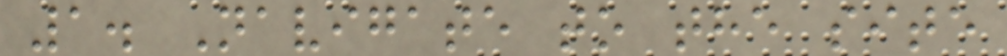1. Navigate to the site
